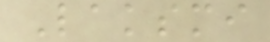Laksmi
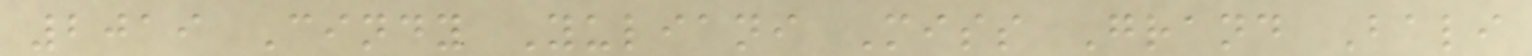2019 Cindy Yuliani Miss Grand Bali
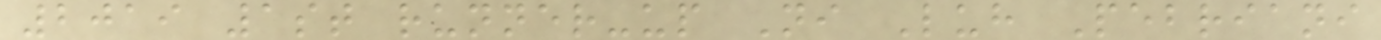2019 1st runner-up Ni Luh Pebriani
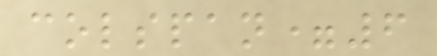colspan=6
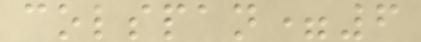colspan=6
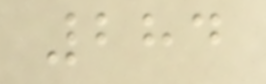284
